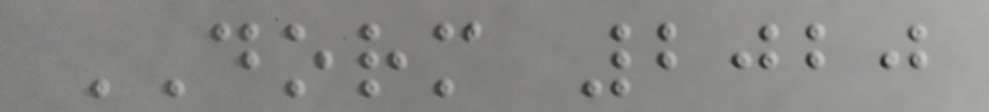DORM 2020
